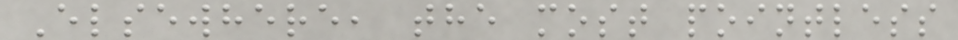Elsewhere, the most pointless
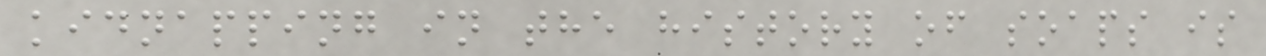kidnapping in the history of soaps is
